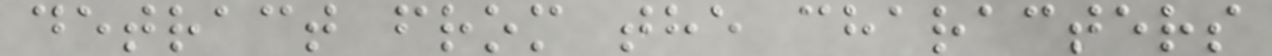detract from the characters
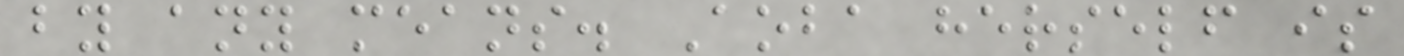by any means. Aoba herself is
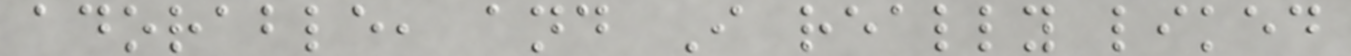adorable, and I really liked
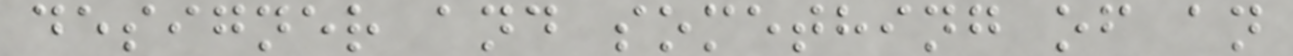designer and something of an
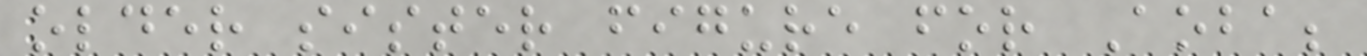older sister figure for Aoba;
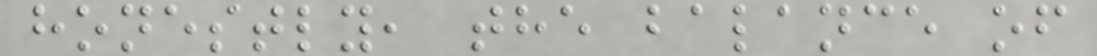honestly, the balance of
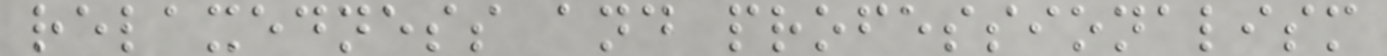relaxedness and professionalism
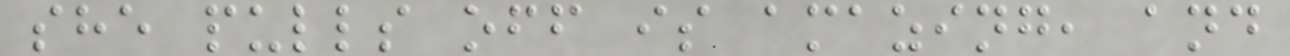she pulls off is amazing, and
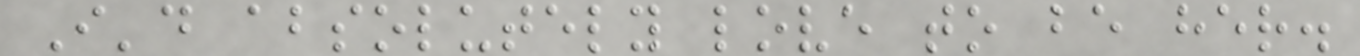I'd absolutely love to be her.
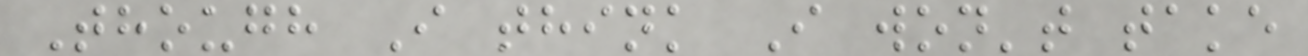Though I think I won't take
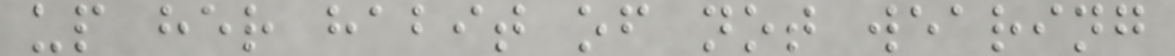up her habit of not wearing
